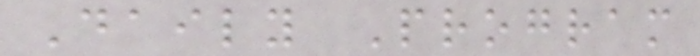Daily Program
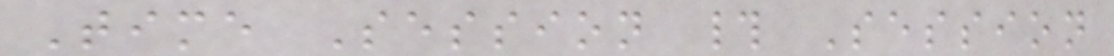Time Session # Session
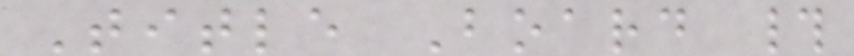Title Board #
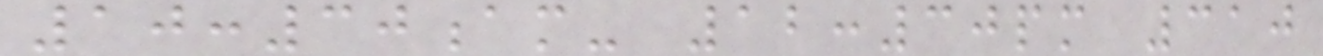10:30am- 12:30pm 310
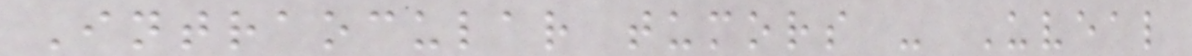Intraocular tumors - Uveal
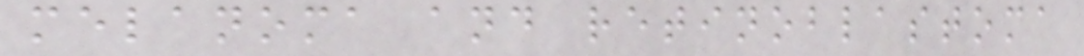melanoma and retinoblastoma
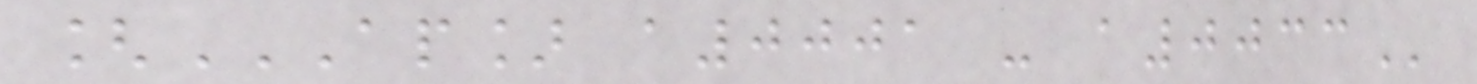[AP] A0001 - A0033
